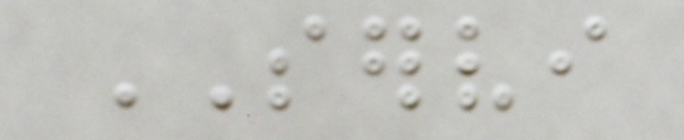SERVI
